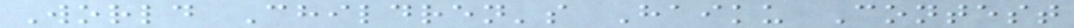World Children's Haiku Contest
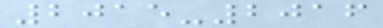2015-2016
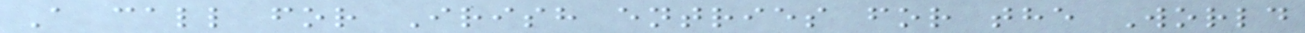A call for Irish entries for the World
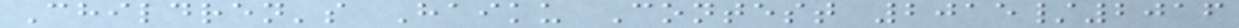Children's Haiku Contest 2015/2016
